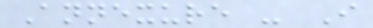Annexure - I
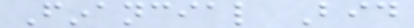Financial Bid
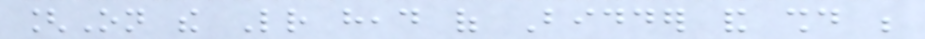[On the Letter head of Bidder and should be
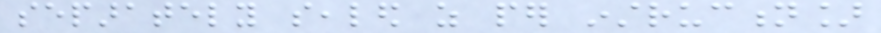separately sealed as per instruction]
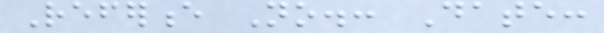Reference No.: Date:
